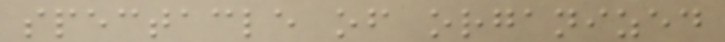spectacle of organized
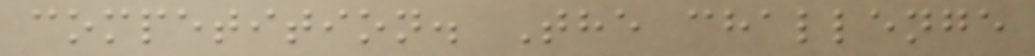competition. The challenge
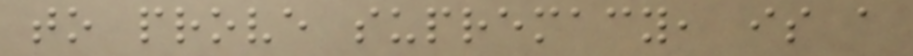to prove supremacy, is a
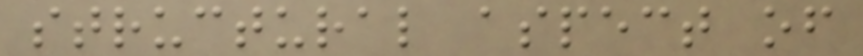structural aspect of
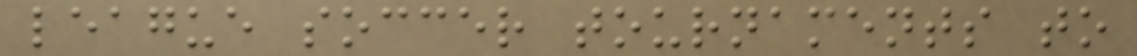league soccer tournaments to
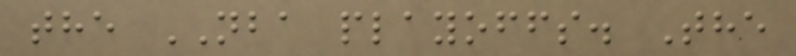the NBA playoffs. The
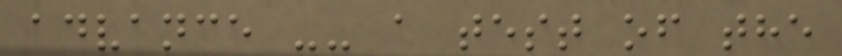advance -- a test of the
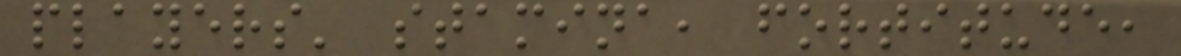players' stamina, fortitude,
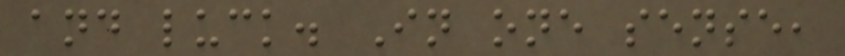and luck. In one sense,
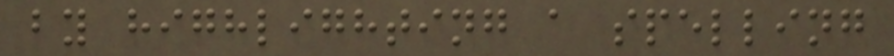by highlighting a spelling
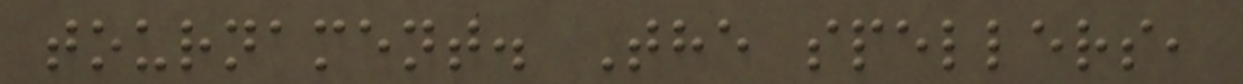tournament. The spellers,
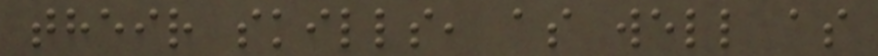their skills, as well as
